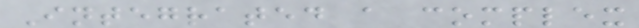Integrated a complex
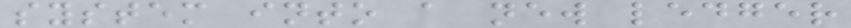system into a new ledger
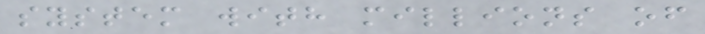system with millions of
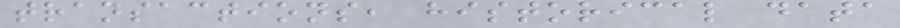transactions, historical data
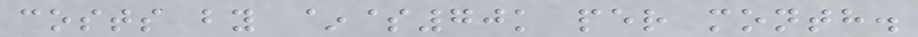costs by ~$70k per month.
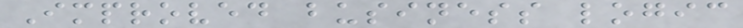Improved business logic
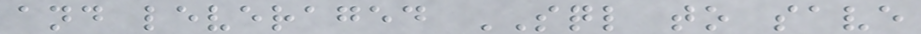and leveraged SQL to save
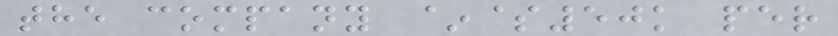the company ~$50k per
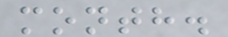month.
